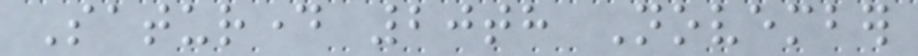Saturday 20th November
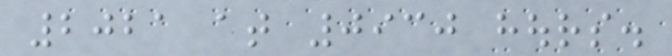2021 at 0930 hours.
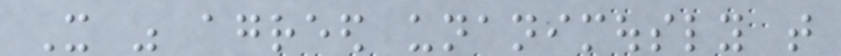It was agreed unanimously that
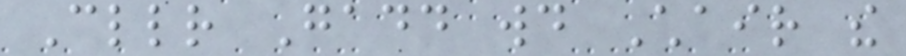Cllr Gadd would Chair the
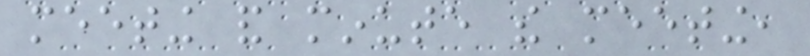meeting and minute the meeting,
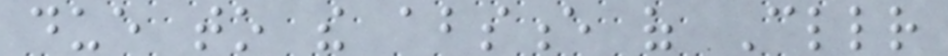due to the absence of Cllr
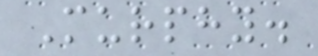Murphy.
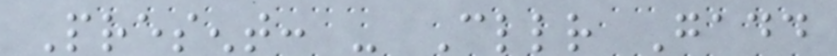Present: - Cllr Gadd
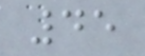45
